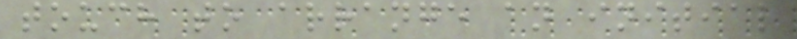touch to arrange an initial
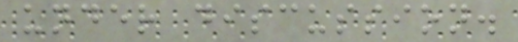under discussion.
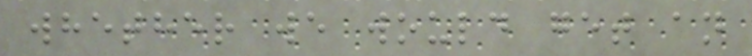whether we would get an
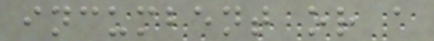incumbent or a
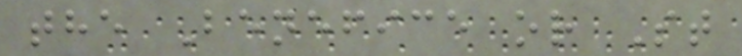the Benefice or St
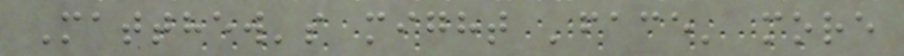Matthew's might 'face' more
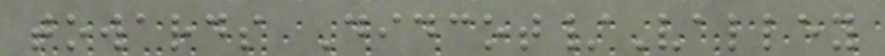towards Didcot/Valley
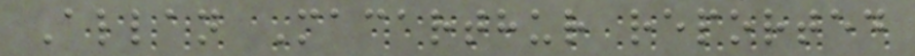Allan Macarthur reported
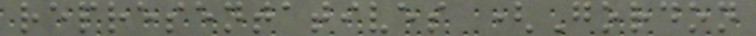representatives (Gordon
